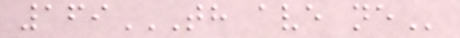169TH AVE NE
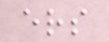ers
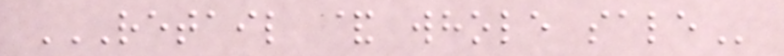RETAIL & WHOLE SALE
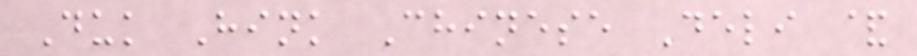Duk Hink Chinese Deli &
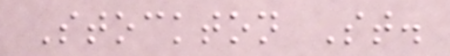Stockton St.
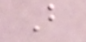B
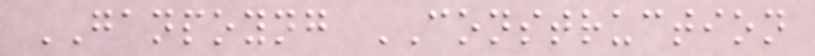GANPOYNG CONSTRUCTION
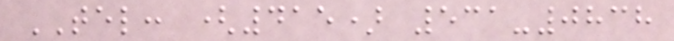TEL: (415) 531-0838
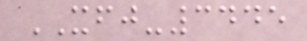XFJ-3445
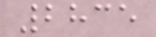2835
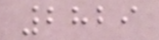2829
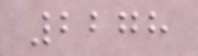2278
